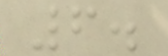6.
